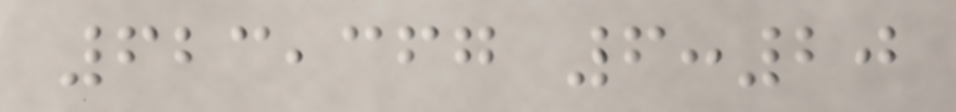623,367 6:20
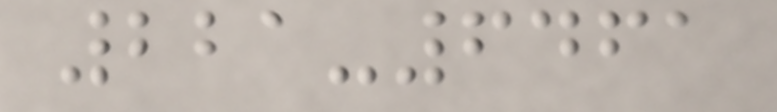221-6461
